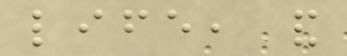life, and
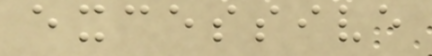excessive
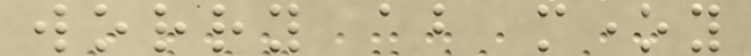worry about money
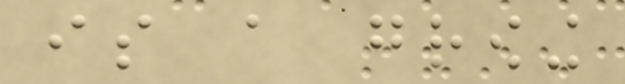is a growing
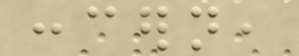concern,
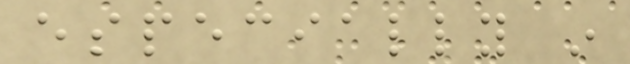especially in
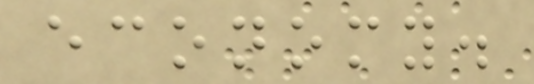economy.
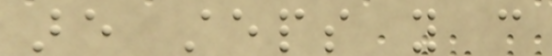are steps you can
